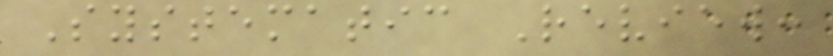Systematic Review:
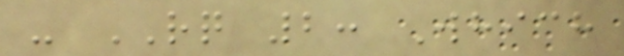- RQ 2: Which
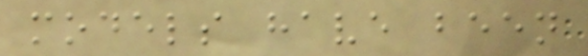models have been
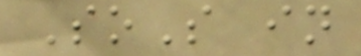SoS in
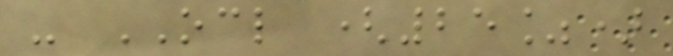- OCL (25%)
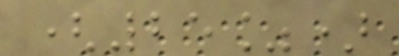(25%)
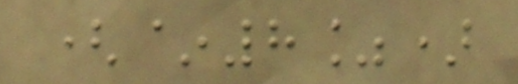(~8%)
